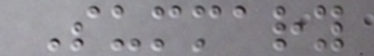Summary
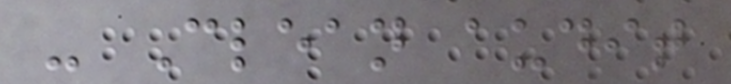- Clean audit
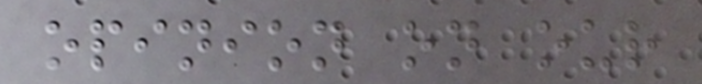opinion on our
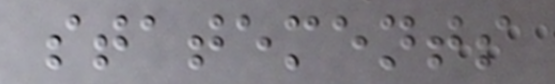statements
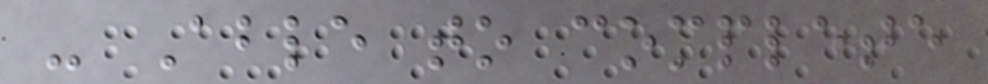- Able to complete
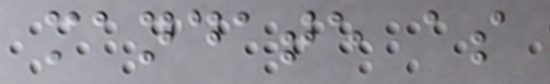mandate as
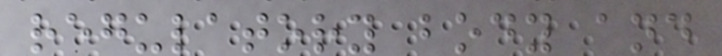regulatory body and
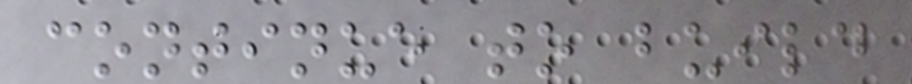continue to build
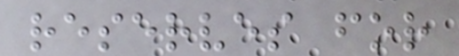reserves for
